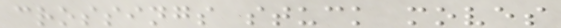crossings stuck moves
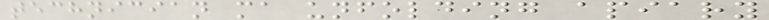technician ma unfolding apiary
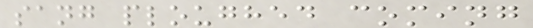sang ploughed coming
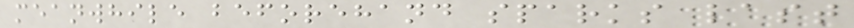meanwhile beforehand sparks last
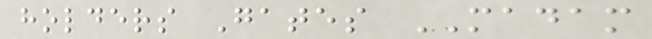holders Gates MADAM
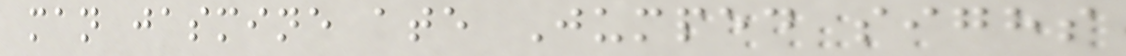man jasmine ate Jumped sighs
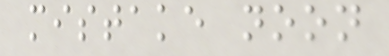mistake noon
